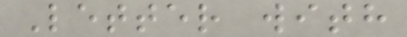Letter with
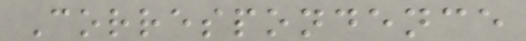Correspondence
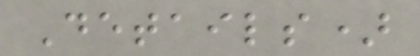Details)
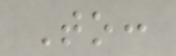To:
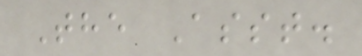The Asst.
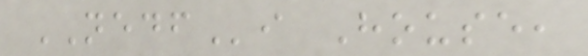NEDFi House,
